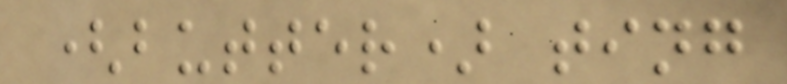(butter) ting
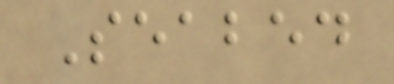Seabed
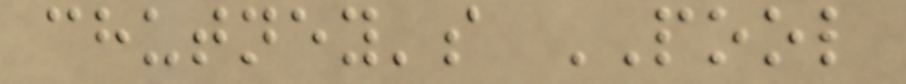chutney's POOL
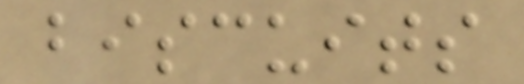biscuits
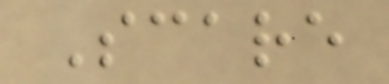Scare
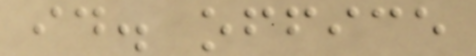id. office
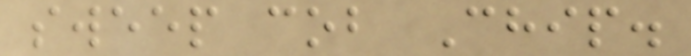sweep cob Chip.
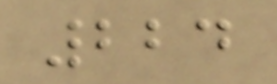224
